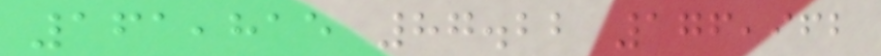161,815 87.22 176,962
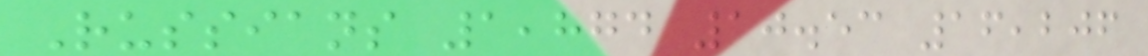Russians 1,874 10.53 16,206
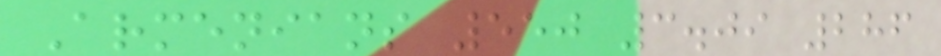Armenians 550 3.09 286
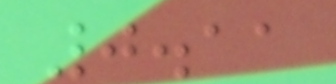0.11
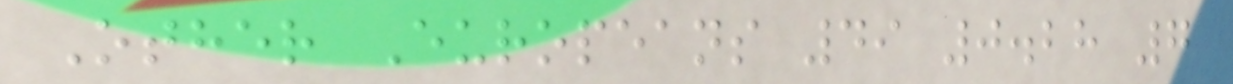Other Europeans 49 0.28 7
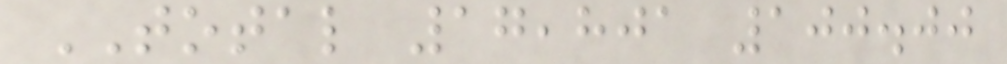TOTAL 17,801 100.00
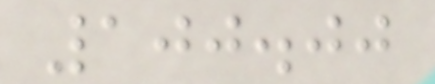100.00
